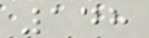148
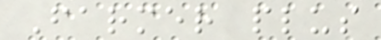Farmer plus
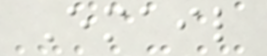Email
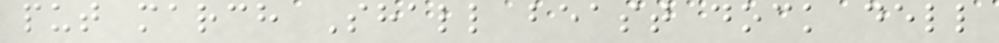put march Shall beast dock dell
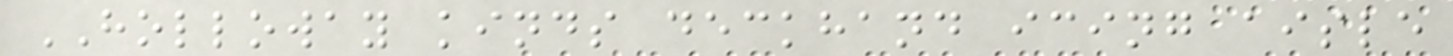HOLLOWAY kinds deckhand icing aisle
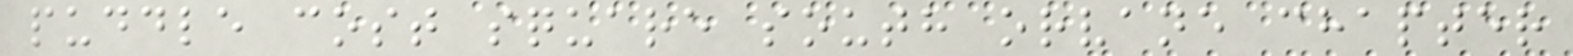puddle cost square south orvane chapter
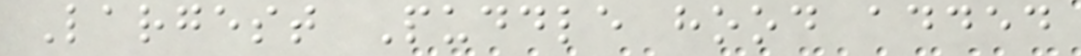Largest Puddle hood added
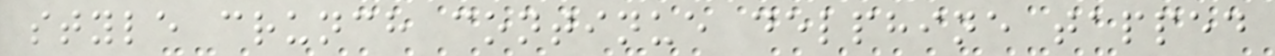style crunch continue delphine tapped
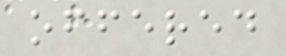offered
